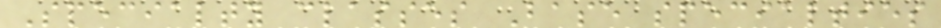Specialty classes Base specialties
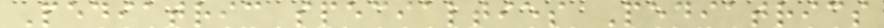Pediatric specialties Pediatrics
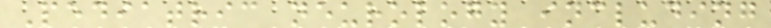Pediatric neurology including
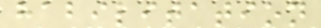habilitation
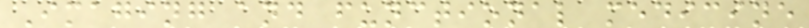Imaging and functional medicine
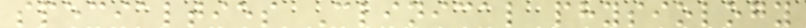specialties Clinical physiology
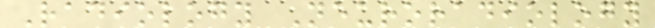Radiology Neuroradiology
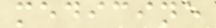medicine
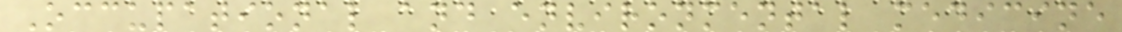Occupational and environmental medicine
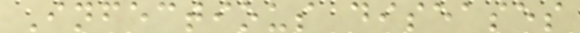Infectious diseases
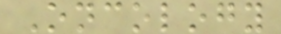Oncology
